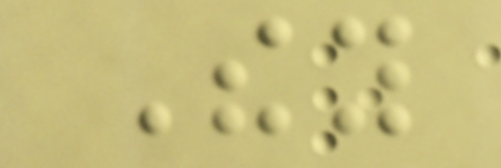They
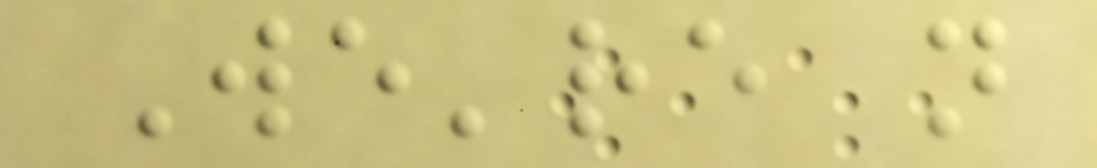We're not
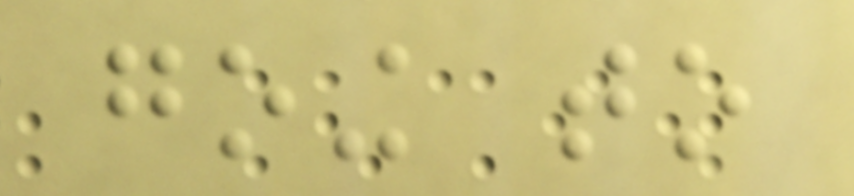going to
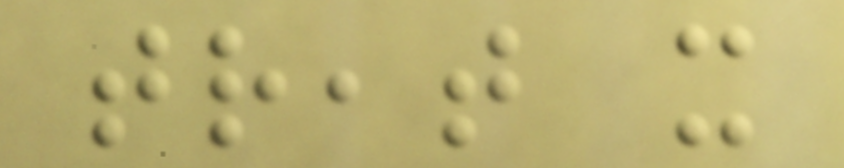treat it
